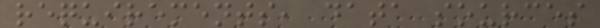requirements, data sources
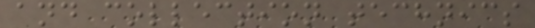and collection technics
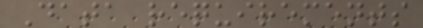Data requirements
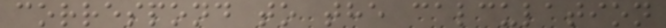correspond to the calculation
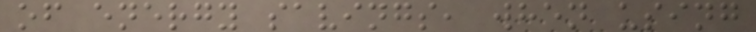of energy savings, when using
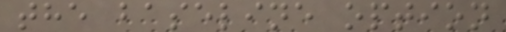the baseline option
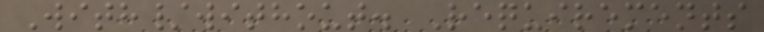With/without. Requirements
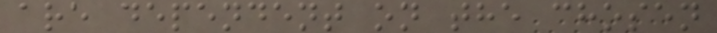are dependent on the chosen
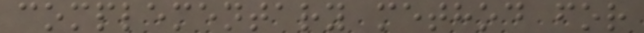complementary method for
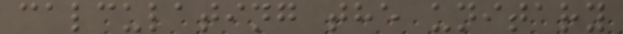calculating the unitary
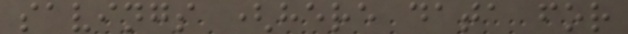savings (here data for
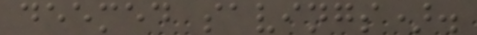deemed savings).
